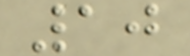10
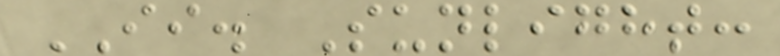II. Sunlight:
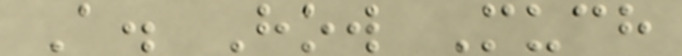A. How Much
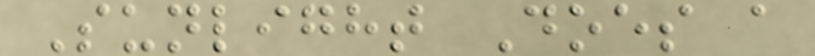Sunlight Does a
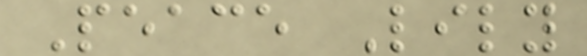Peace Lily
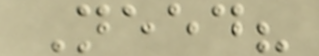Need?
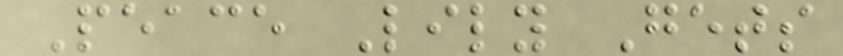Peace Lily Gets
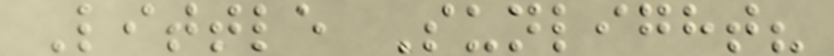Little Sunlight?
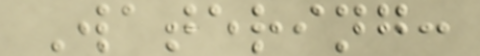Watering:
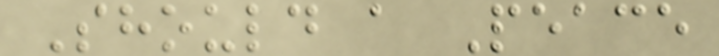Should a Peace
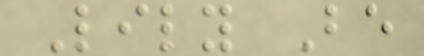Lily Be
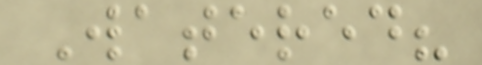Watered?
